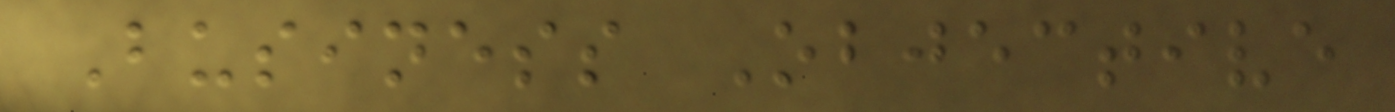Business Objective
